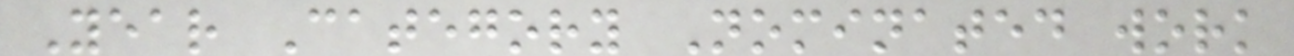Year Category Nominated work
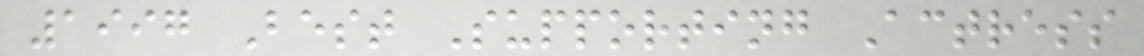1997 Best Supporting Actress
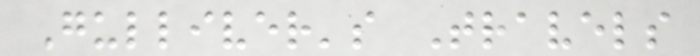Gulliver's Travels
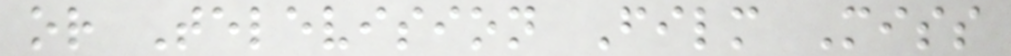or Television Film Miss
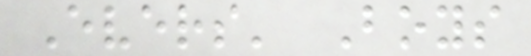Evers' Boys
